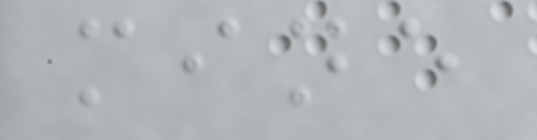mine
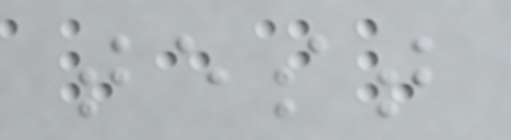test
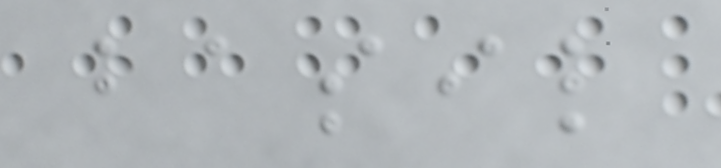basil
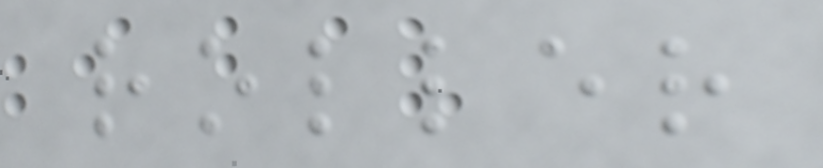roller
